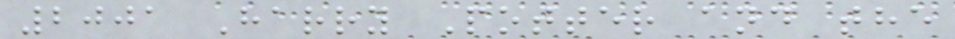2001 Harry Potter and the
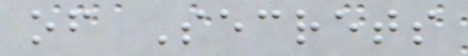of Secrets
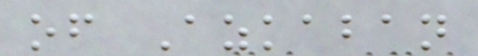of Azkaban
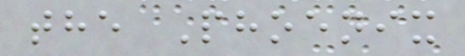the Phoenix
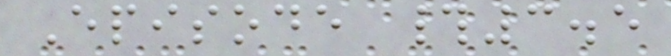Episode #3.5
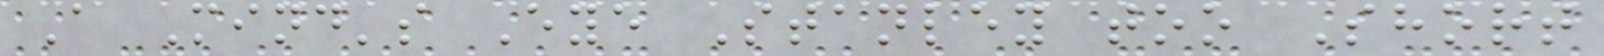A Mind's Eye Stanley too Short
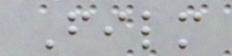Film
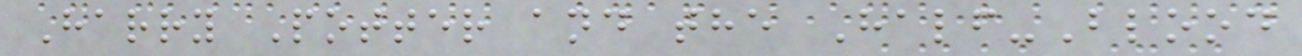Harry Potter and the Half-Blood
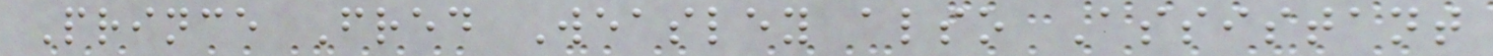Prince Fred Weasley also Assistant
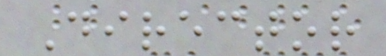Director
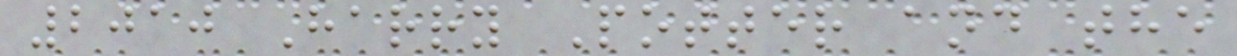2010 Harry Potter and the
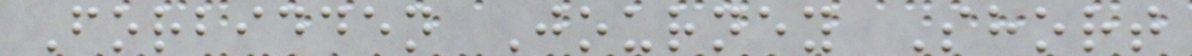Forbidden Journey Short
